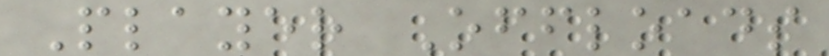Player Offloads
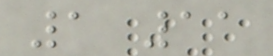1 11
